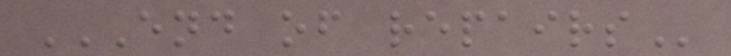END OF REPAIRS
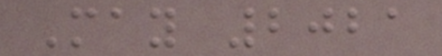May 2021
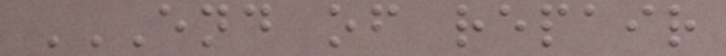END OF REPAIR
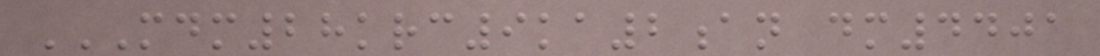MDM28KRC9KA2AN DM4401
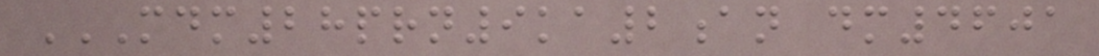MDM28PRN9KA2AN DM4601
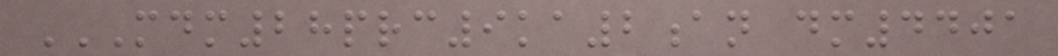MDM28PRC9KA2AN DM4401
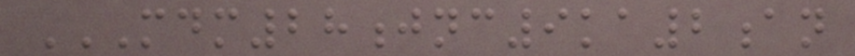MDM28JNC9KA2AN
